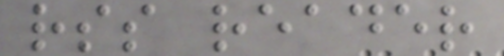rss reader
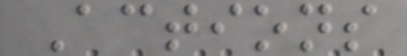Actions
